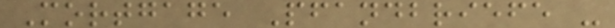Mortgage Pfandbriefe -
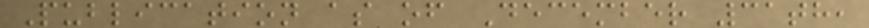Publication as of December 31th,
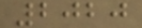2020
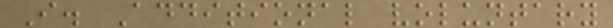I. Additional voluntary
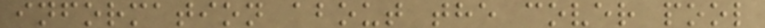information about the cover pool
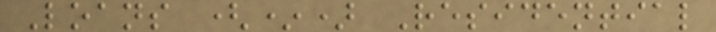Loans (*) Residential
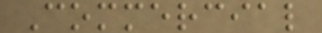Commercial
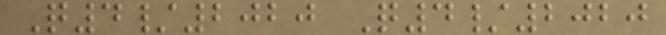Q4/2020 Q4/2020
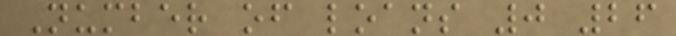Number of loans 0 26
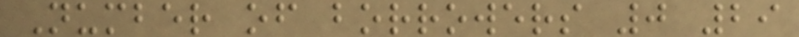Number of borrowers 0 29
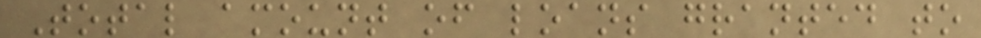Total amount of loans granted to
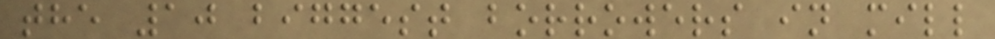the 10 biggest borrowers in mill
